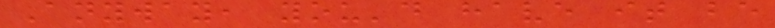Anyway, you'd have it be
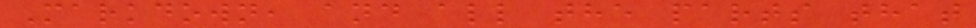Markdown, and all the parts that
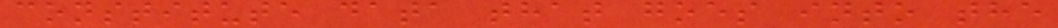constitute data that goes into the
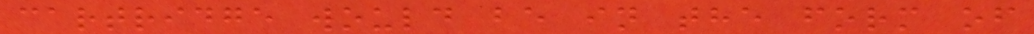cartridge would be in the form of
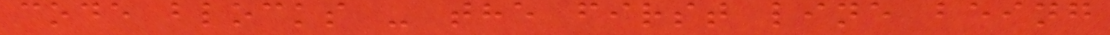code blocks - the first line being
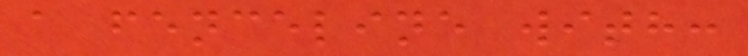a fenceline with:
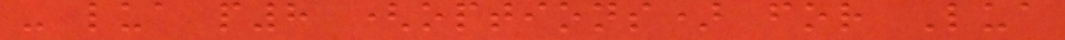- lua p8 (options) for Lua
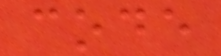code
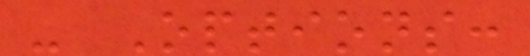- Options:
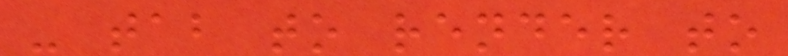- tab to render to
